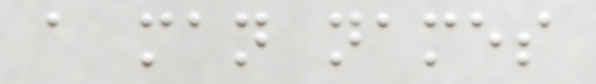a man names
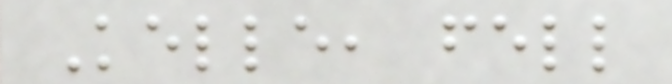Kelle, fell
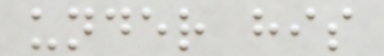under his
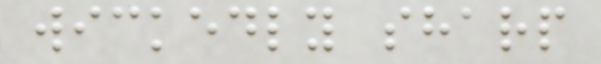wickedly sharp
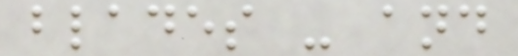blades - and
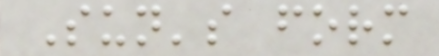Sun's form
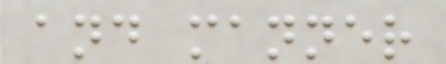and manner
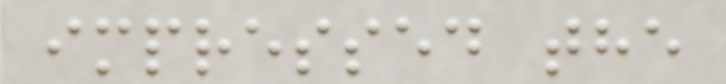impressed the
